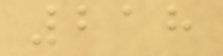218
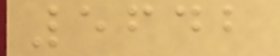5642
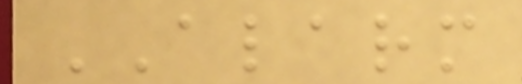ALARM
